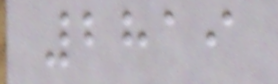2819
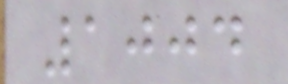1004
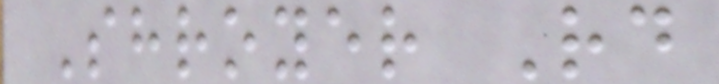Shroyer Rd
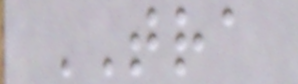TRA
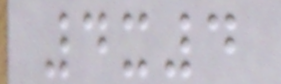4x4
